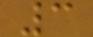3
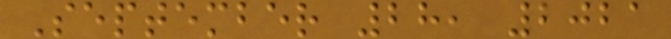September 28, 2021
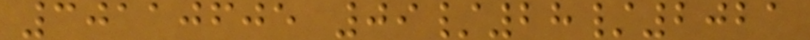30110605 09/28/2021
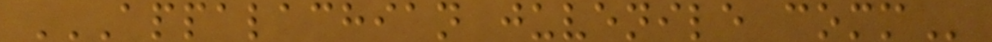APPALACHIAN JUVENILE COMM
